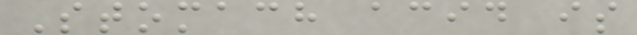Stomach acid is
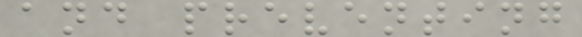and preventing
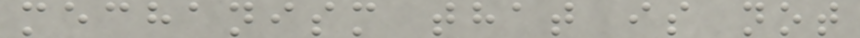mechanism that is not
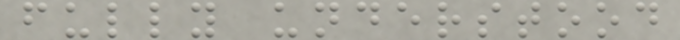fully understood
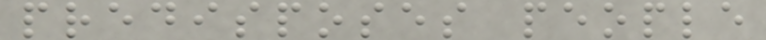predisposes people
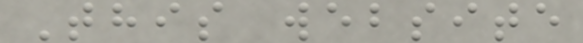This website
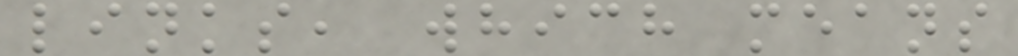links, which means
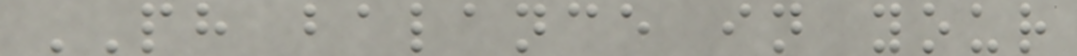PH balance in your
